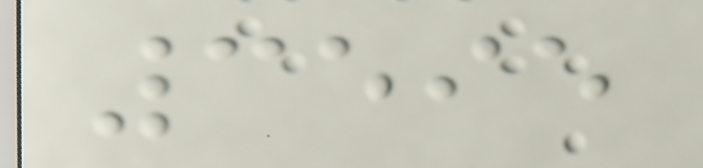3595
